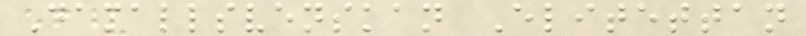Damallsvenskan Elitettan
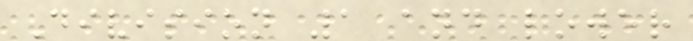Division 1 and lower
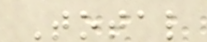Total
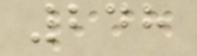248
